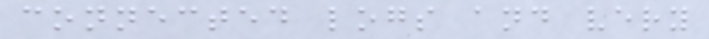connected logs and very
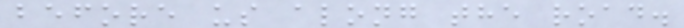before us along the road.
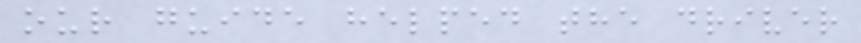our guide helped the driver
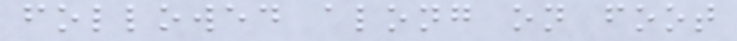followed along on foot
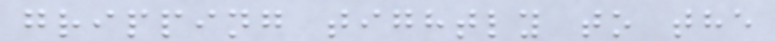gripping tightly to the
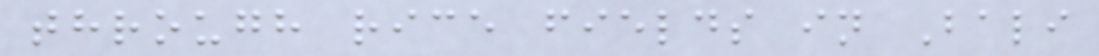through rice fields in Bali
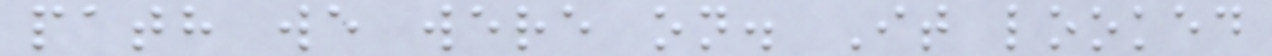path we were on. It looked
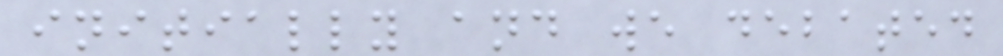initially and we debated
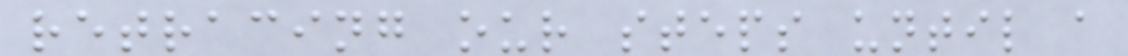retracing our steps until a
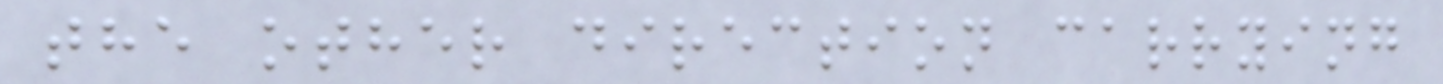the other direction carrying
